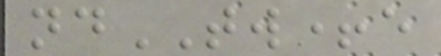ndTW+e
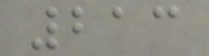213
